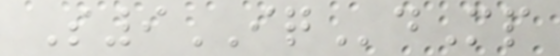S9IQdMp
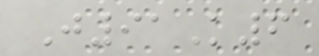J91K6
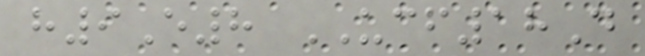h9E8 UCF18D
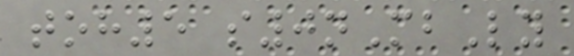toh5 s0nMbLy
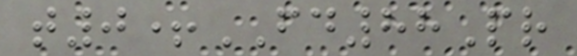t0+FD88Pr
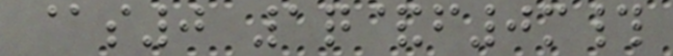@s0 1q&f0m#
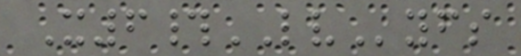X6#LVyfs
